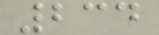234
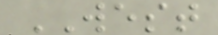WEST
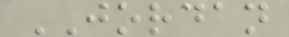JORDAN
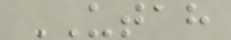UTAH
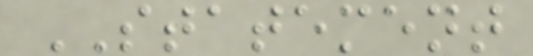STATEMENT
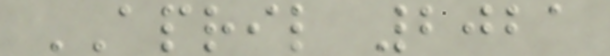APRIL 2021
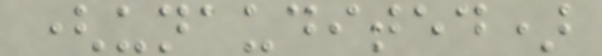(unaudited)
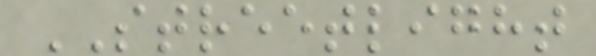STREETLIGHT
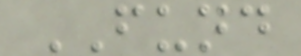FUND
